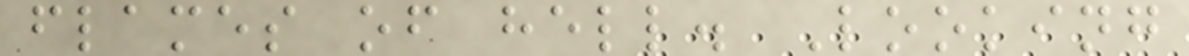flames of hell. Looking
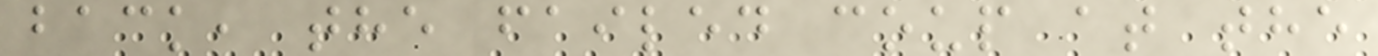back, the failed coup at the
